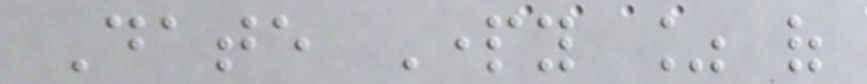Date Party % of
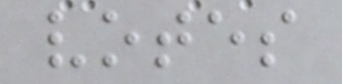votes
